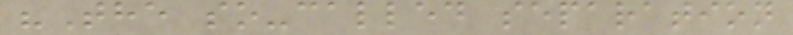"The so-called separation
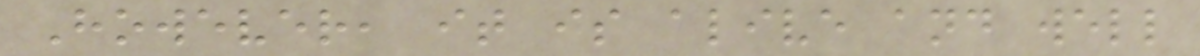However, it is alive and well
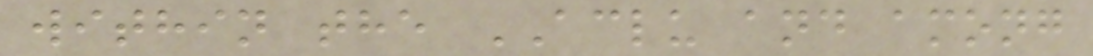within the ACLU and among
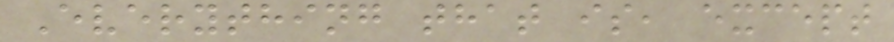Everything that is, except
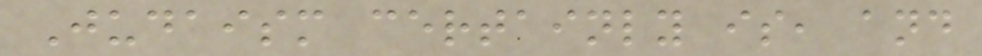Judaism certainly is, and
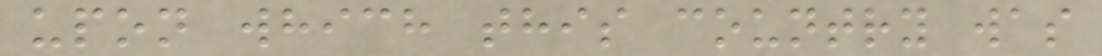upon which this country was
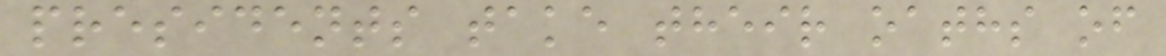presidents take their oaths of
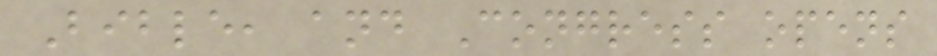Bible, and Congress opens
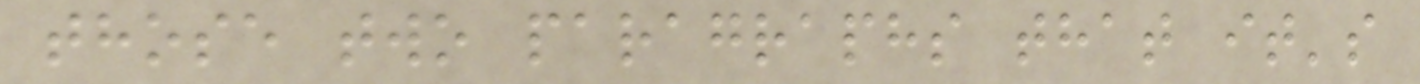those two paragraphs that it's
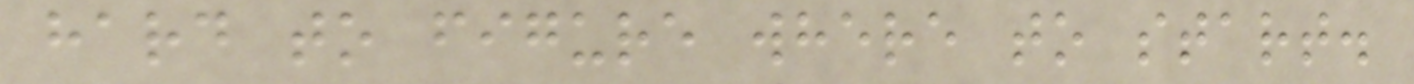hard to figure where to start.
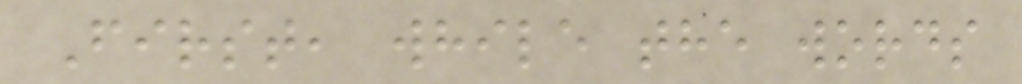First, while the words
